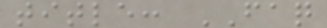title: FAQ
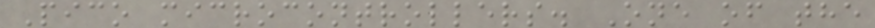Pico microcontrollers. One of the
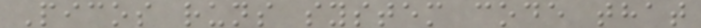Picos runs system code that
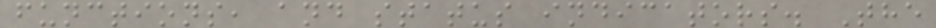functions, and status indicators. The
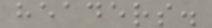headers.
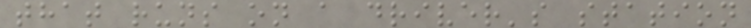that runs on a driver's station
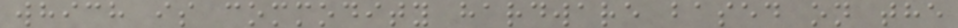which is commodity hardware based on the
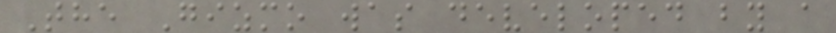The Gizmo was developed by a
